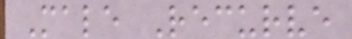Male Recurve
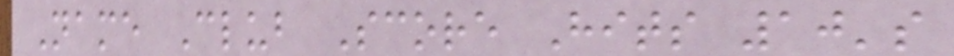Name Club Score Hits 10's
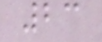23
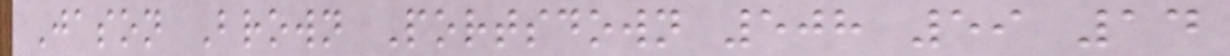Jason Brown Portsdown 508 59 14
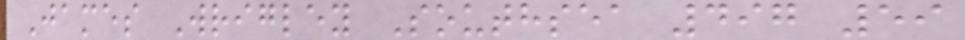James Wrigley Southsea 497 59
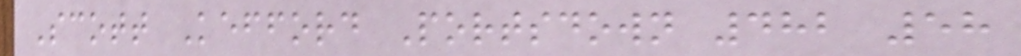Scott Kefford Portsdown 482 58
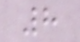8
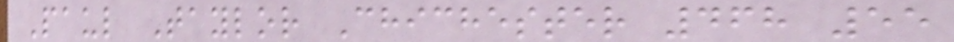Paul Taylor Chichester 468 55
